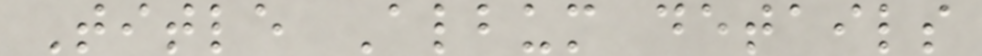Title Album details
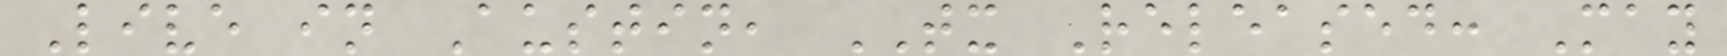Live in Austin, TX Released: May
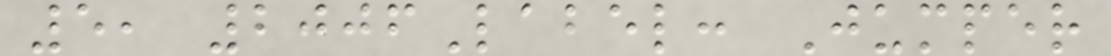5, 2006Label: Jumper
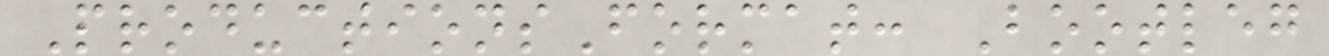ProductionsFormat: Bootleg
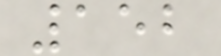152
